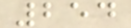254
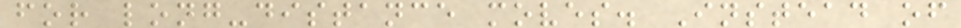for long-distance moves. Instead of
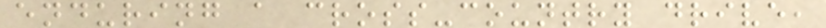enduring a cross-country drive,
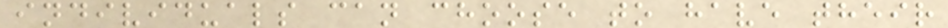individuals can choose to have their
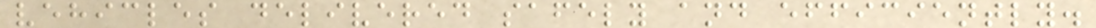vehicles delivered safely and efficiently.
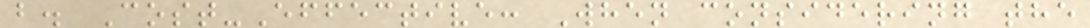b. Cost-Effective: When considering the
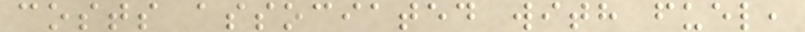costs associated with fuel,
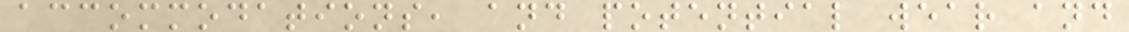accommodations, and potential wear and
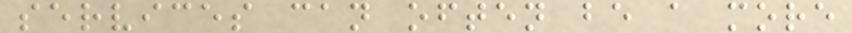services can often be a more
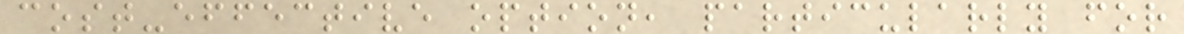cost-effective option, particularly for
